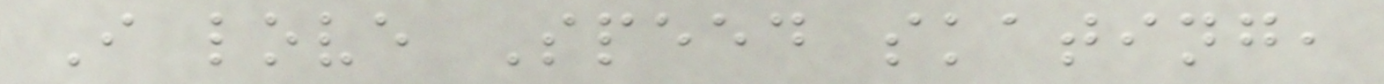I love Speed skating,
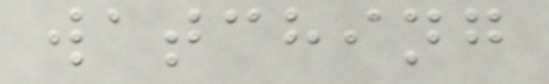watching
